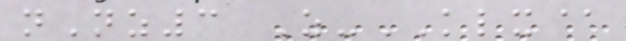nNz3 Z-KLX@
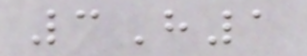3H1
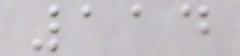114
